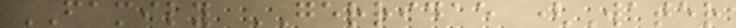FAMILY GERRIDAE (Water
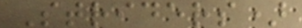Striders)
